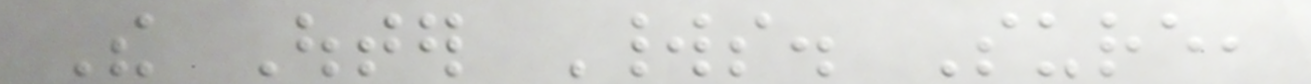The Outer Worlds. Sure,
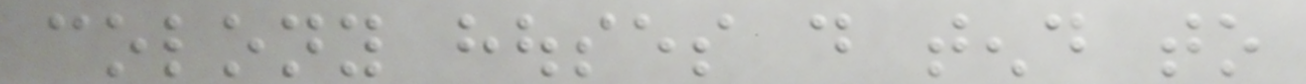colony houses do tend to
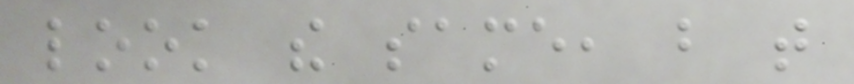look the same, but that
